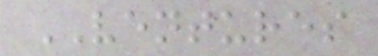VENTURES
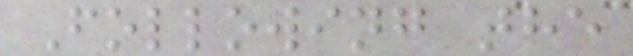Following the
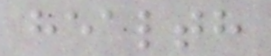health
